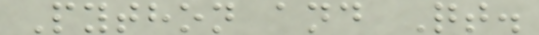Python and Qt.
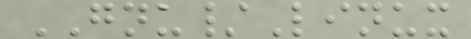GNU/Linux
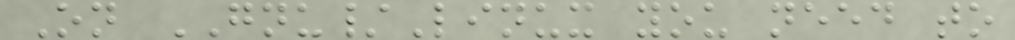On GNU/Linux you need to
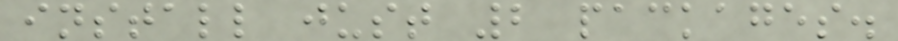install just 2 packages.
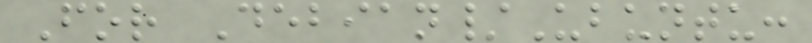For Debian/Ubuntu:
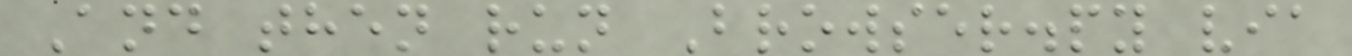And then run Browser.py via
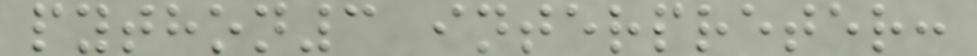python3 interpreter:
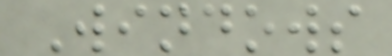Windows
